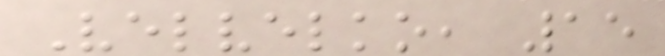Velvelko, 15
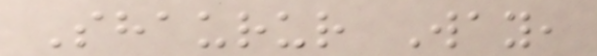Shaurur Way,
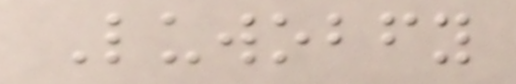Luwobfy
